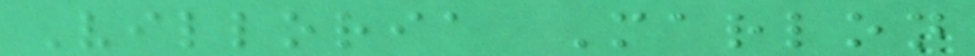Villoria Marlon
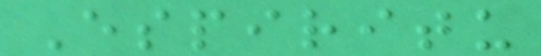Espiritu
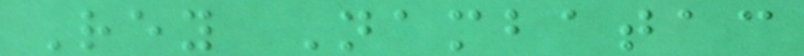Rey Nambatac
